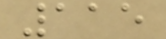115
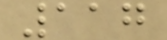117
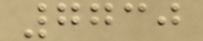7730
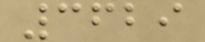3629
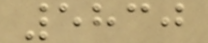5830
